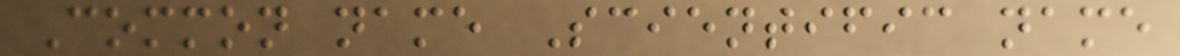Common name Scientific name
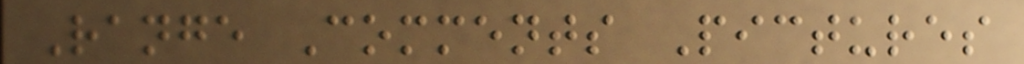Range Comments Pictures
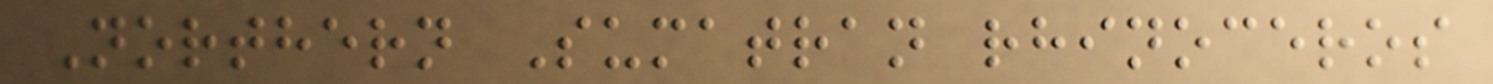Northern Sumatran rhinoceros
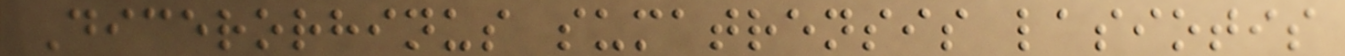Dicerorhinus sumatrensis lasiotis
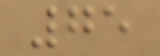75
